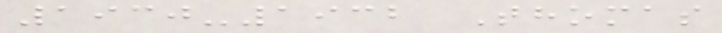1930-1932 Thomas
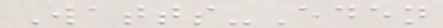Watts-Eden
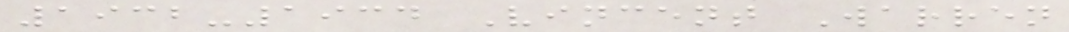1932-1934 Vincent Warren
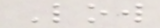Low
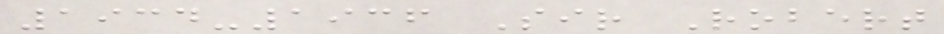1934-1936 Sir Robert
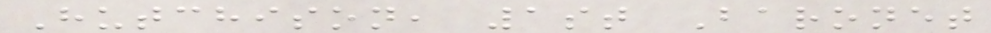Hutchison, 1st Baronet
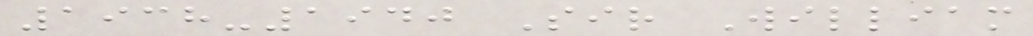1938-1940 Sir William
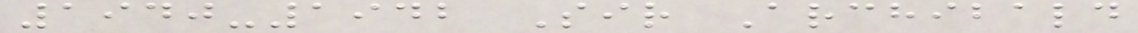1940-1942 Sir Archibald
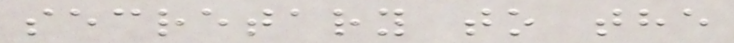secretary to the
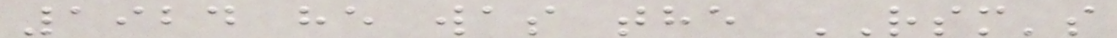1924 he was the RSM's
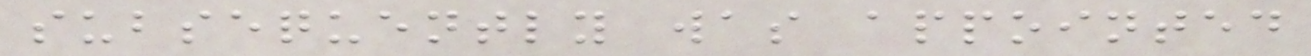subsequently was appointed
